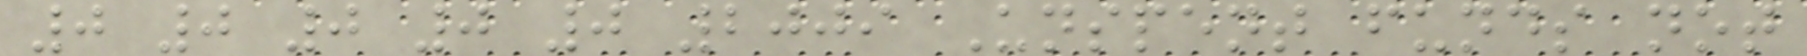0 0 0 0 0 2009 Unspent funds not
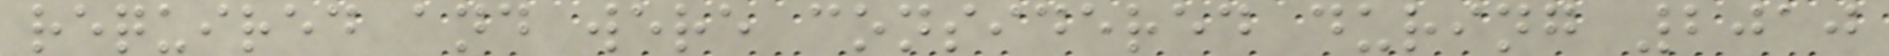required and were considered during 2010
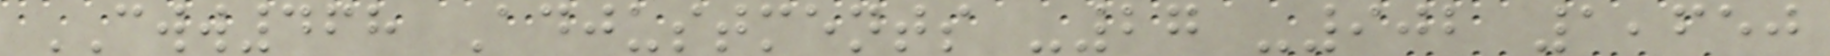CWW468 Adjustments -27 -902 1,650
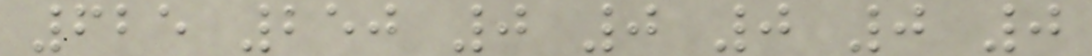625 250 0 0 0 0 0
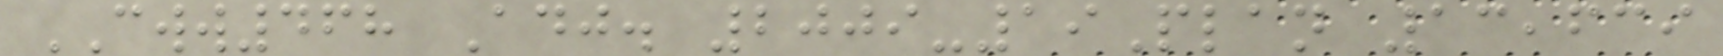CWW468 Adj. 2009-19Plan 13,639
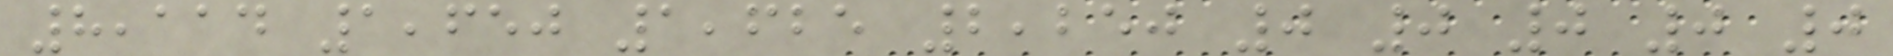8,114 1,650 1,625 2,250 0 0 0 0 0
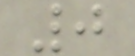0
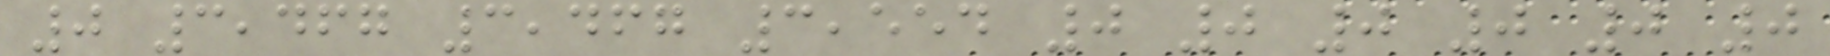0 3,467 3,467 3,554 0 0 0 0 0 0
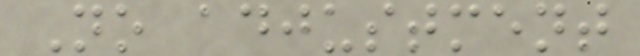No adjustment
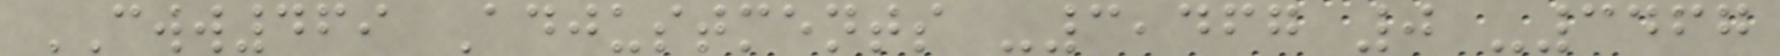CWW469 Adjustments -3,467 0 -3467
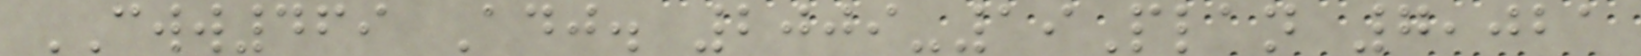CWW469 Adj. 2009-19Plan 7,021
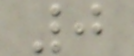0
